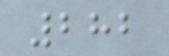282
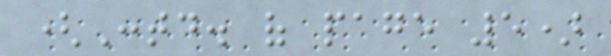(Contd. of page 5)
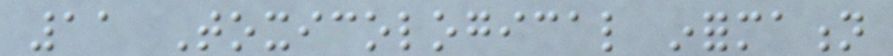11 Toxicological information
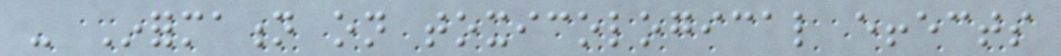- Information on toxicological effects
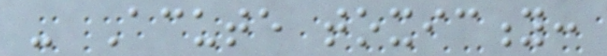- Acute toxicity:
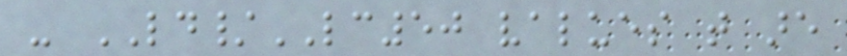- LD/LC50 values that are
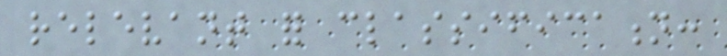relevant for classification:
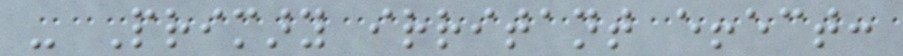- Primary irritant effect:
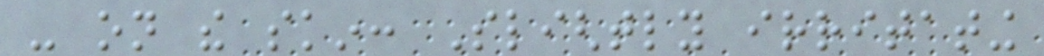- on the skin: Slightly irritating
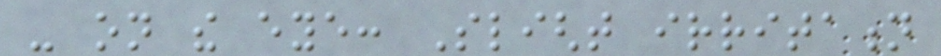- on the eye: Slight irritation
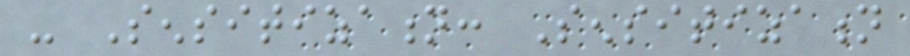- Sensitization: Sensitization
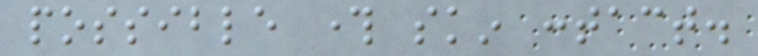possible through skin contact.
